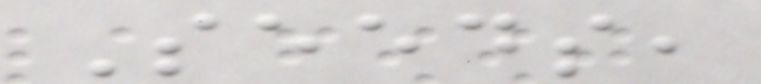Seeds,
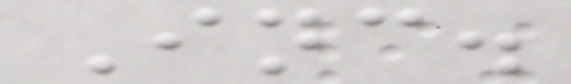Inc.
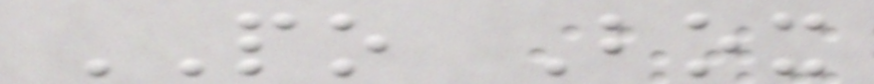PO Box
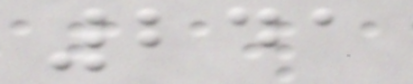241
